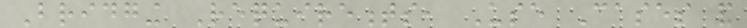Bridging Requirements, Use Cases and
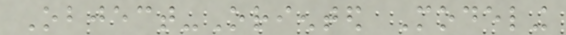Object-Oriented Modeling
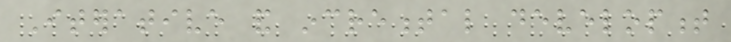Iterative and incremental development
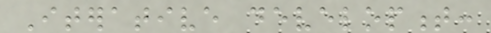Iterative development:
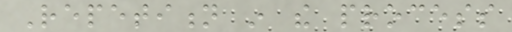Repetition in the process
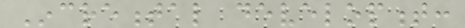Incremental development:
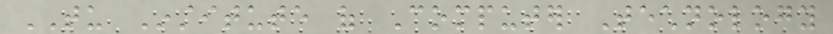TU Institute of Computer Technology
